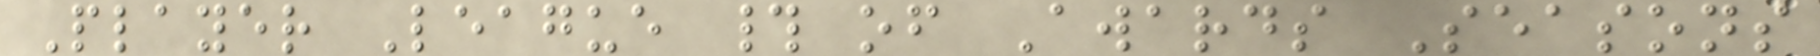Player League # of Awards Seasons
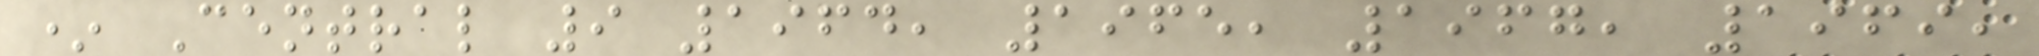* Central 9 1964, 1965, 1967, 1969,
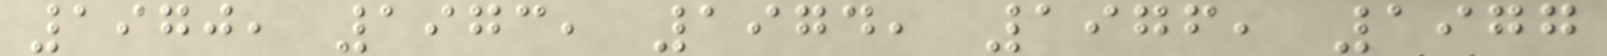1970, 1973, 1974, 1976, 1977
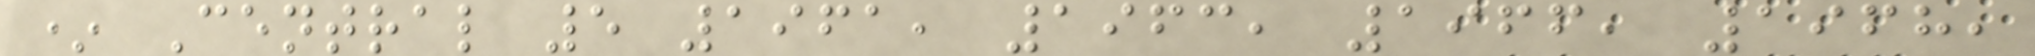* Central 5 1961, 1963, 1966, 1968,
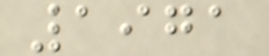1971
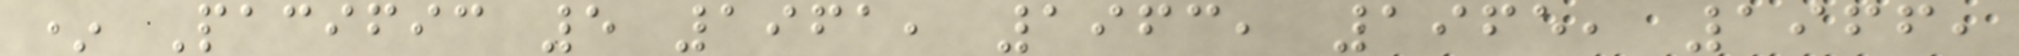* Pacific 5 1961, 1963, 1965, 1966,
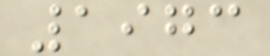1973
